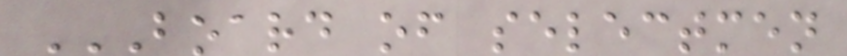BOARD OF SELECTMEN
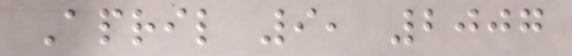April 9, 2007
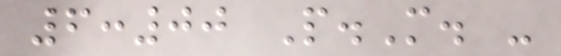6:00 P.M. -
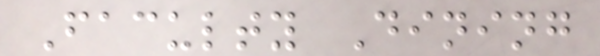Faculty Dining
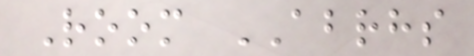Room ABRHS
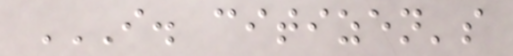I. CITIZEN'S
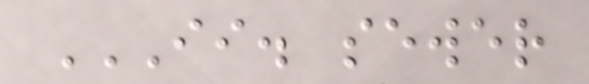II. SEWER
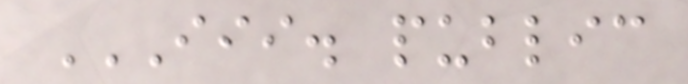III. PUBLIC
